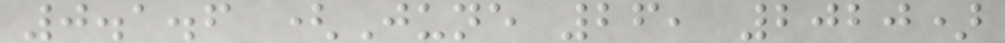0.1.6 (June 26, 2020)
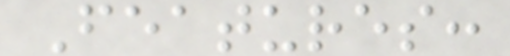Features:
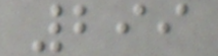299
